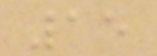15
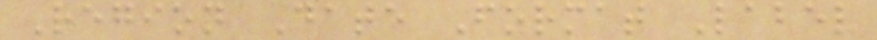Region Date Format Label
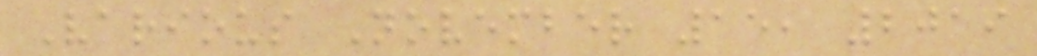Various November 15, 2019
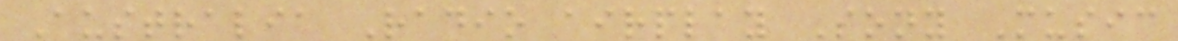Australia Radio airplay Sony Music
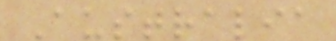Australia
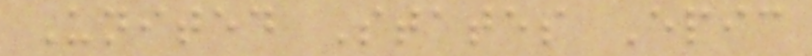United States Epic
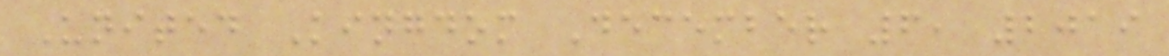United Kingdom December 6, 2019
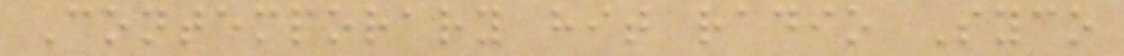Contemporary hit radio Syco
